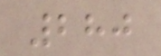280
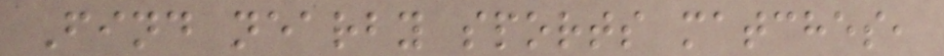Find nearby sports matches,
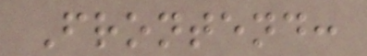Frontend:
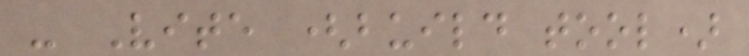- Vite (build tool)
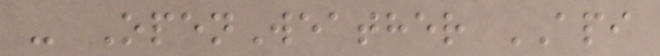- OpenWeather API
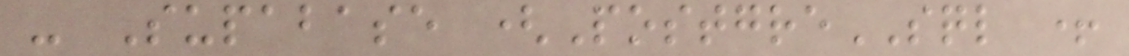- Supabase (PostgreSQL +
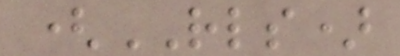(RLS)
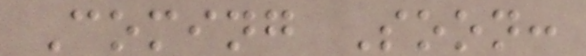Coming Soon:
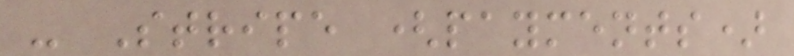- Stripe (payments)
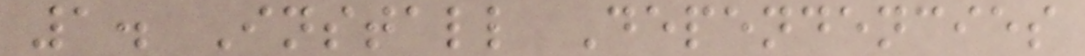1. Install Dependencies
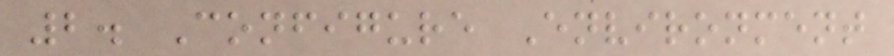2. Configure Environment
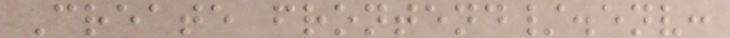Create frontend/.env:
